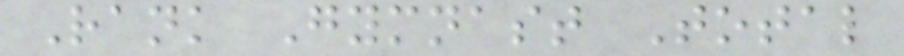Rank Gymnast Total
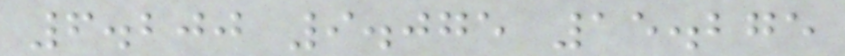6.200 9.075 15.275
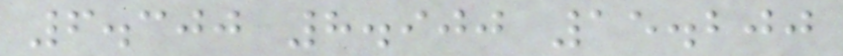6.300 8.900 15.200
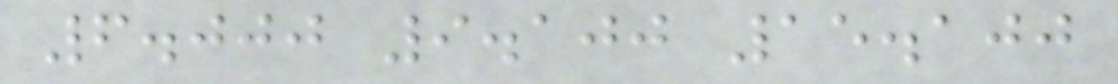6.000 9.100 15.100
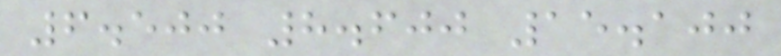6.500 8.600 15.100
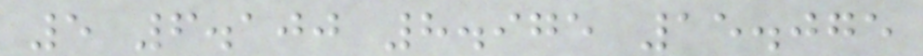5 6.100 8.975 15.075
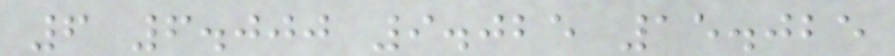6 6.000 9.025 15.025
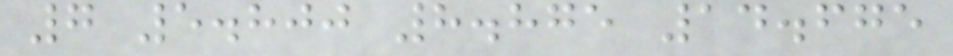7 5.800 8.875 14.675
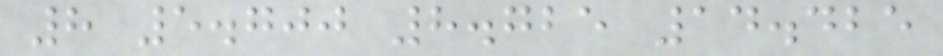8 5.700 8.725 14.425
